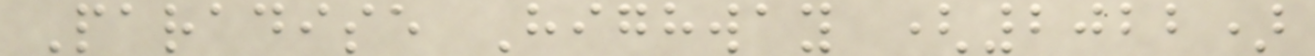Paradise Highway (2022)
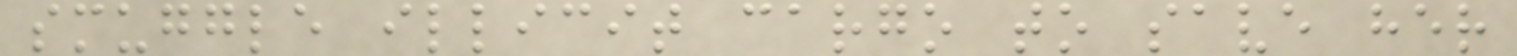smuggle illicit cargo to save her
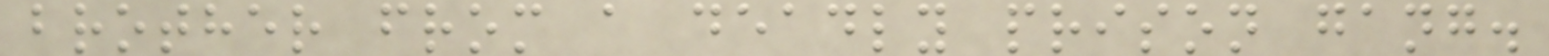brother from a deadly prison gang.
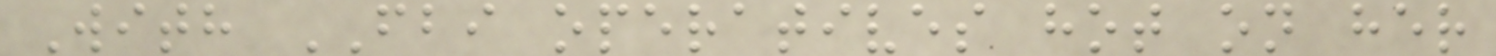With FBI operatives hot on her
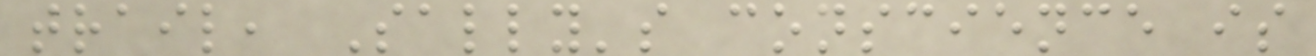trail, Sally's conscience is
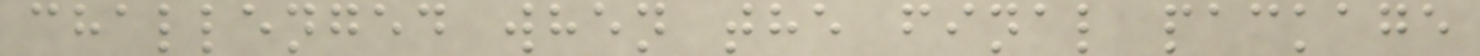challenged when the final package
